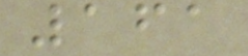161
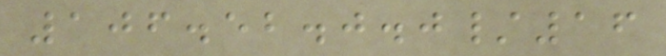106.52.0.0/16
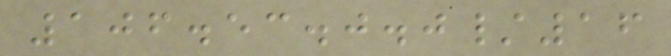106.53.0.0/16
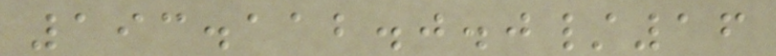193.112.0.0/16
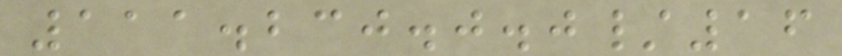111.230.0.0/16
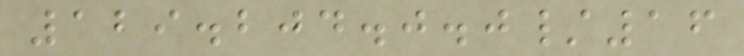129.204.0.0/16
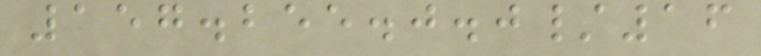157.255.0.0/16
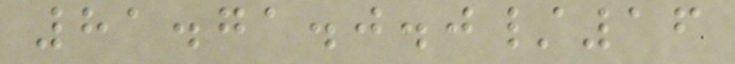81.71.0.0/16
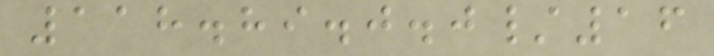118.89.0.0/16
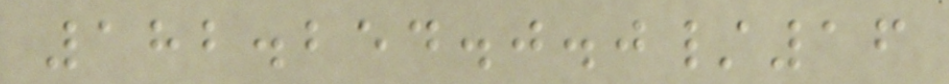182.254.0.0/16
